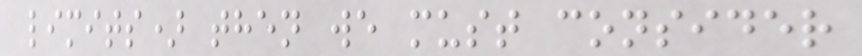limits) then we must consider
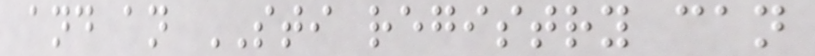and an STI registry can
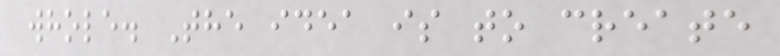whole. The idea is to create
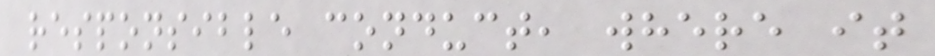responsible conduct, where it
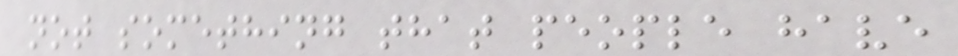not something that people have
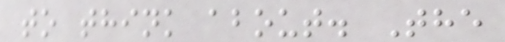to think about. The
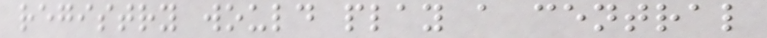registry would play a central
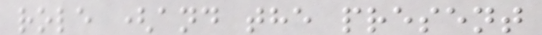role (and the present
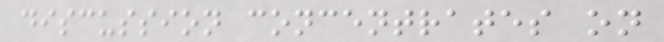discussion concentrates on
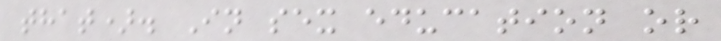that). In sex education or
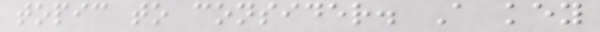topic to consider. A key
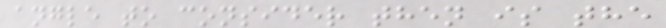angle to consider then is the
